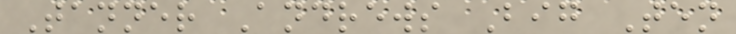Tanner Andrews Big Ten
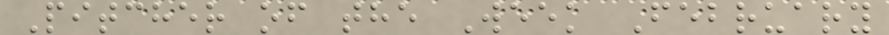Pitcher of the Week February
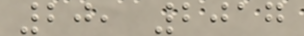20, 2017
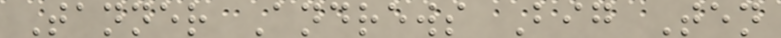Tanner Andrews Big Ten
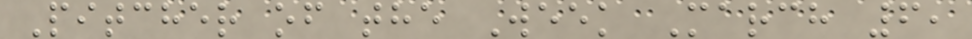Pitcher of the Week March 6,
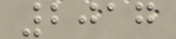2017
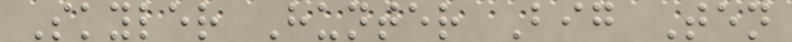Skyler Hunter Big Ten
